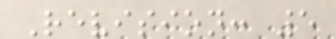Revision: 5
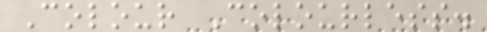Colour Colourless.
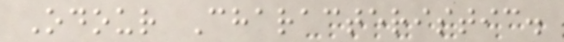Odour Characteristic.
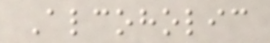Alcoholic
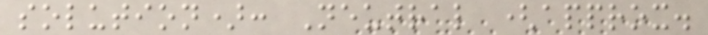solution): Neutral (approx.
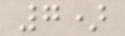7)
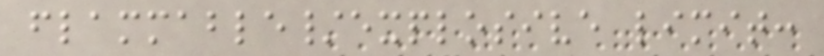flammable/explosive limit:
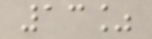13%
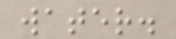water.
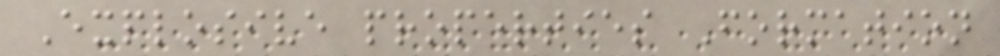Explosive properties Formation
